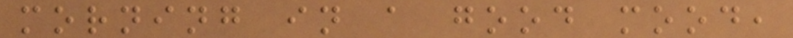morning in a good mood,
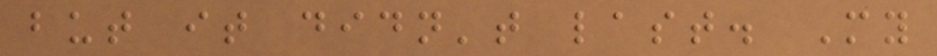but it didn't last. My
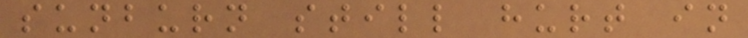sunburn still hurt in
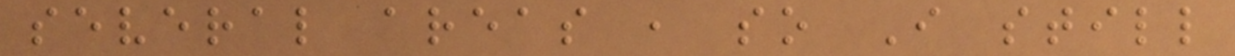several areas , so I still
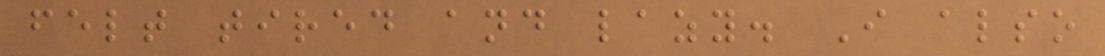felt tired and lazy. I also
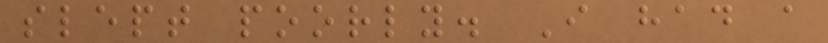slept poorly. I had a
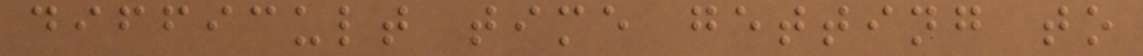difficult time getting to
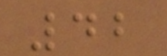42
